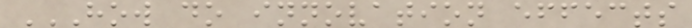HOW DO INNOVATION EFFECTS
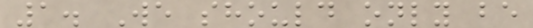1. We should only be
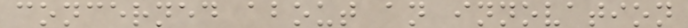concerned about an innovation
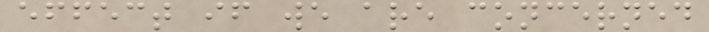effect if we are concerned
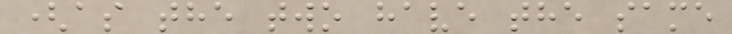(as the two have the same
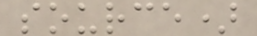source)
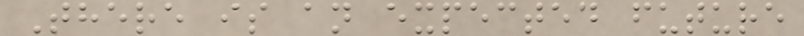There is an expected future
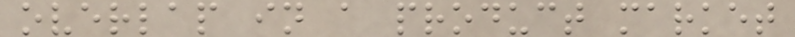overlap in a product market
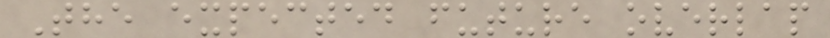The expected future overlap
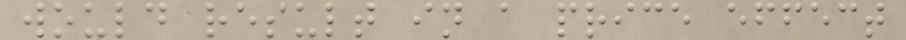would result in a price effect
